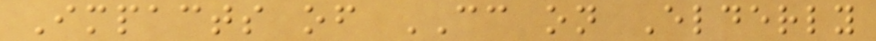Impacts of CC on Elderly
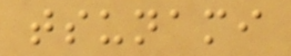tsunami
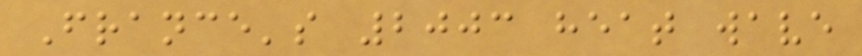France's 2003 heat wave
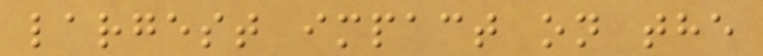largest impact on the
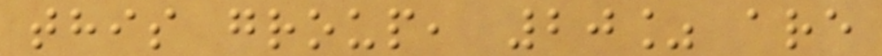this group, 20% are
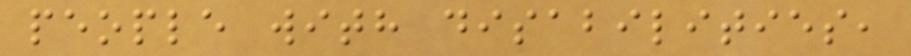people with disabilities,
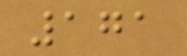171
